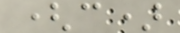(c)
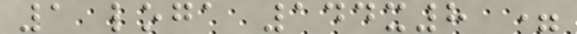1 loga 144x8 =
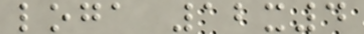loga 12x4
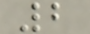2
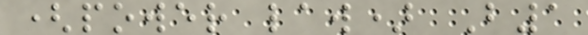(power law) B1
